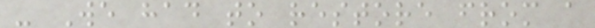- We had to restore from a
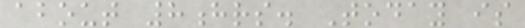about 8hrs. Today is
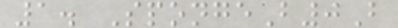1. SpongeB0B
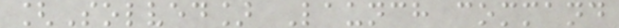[Solved] Launch command
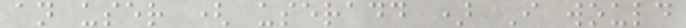an user ( useradd ) I would
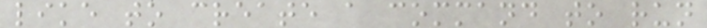like to create a command to run
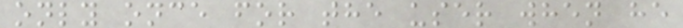only once for the user when he
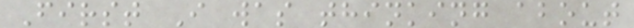First I was thinking about
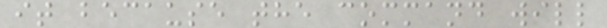it because the command will
